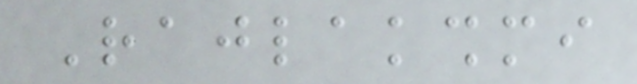Rajlakshmi
